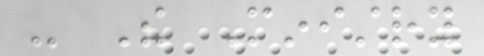- The Ministry
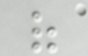of
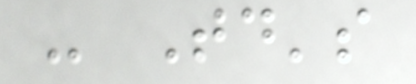- Today's
